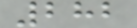282
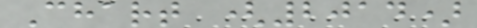Chart (2014)
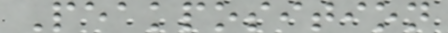Peakposition
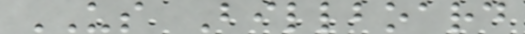US Billboard
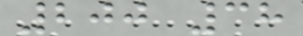200 38
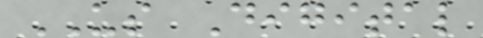US Digital
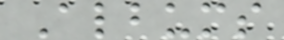Albums
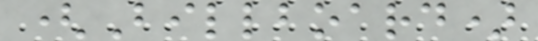(Billboard)
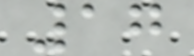17
